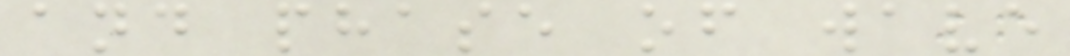and phase of wave
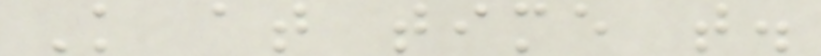K at time t.
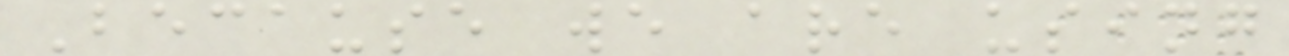Because we are using
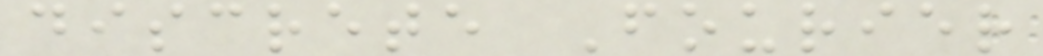discrete Fourier
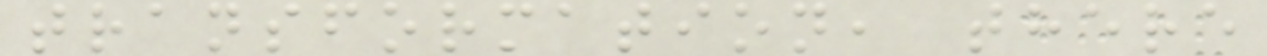transformation, there
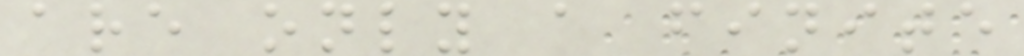are only a finite
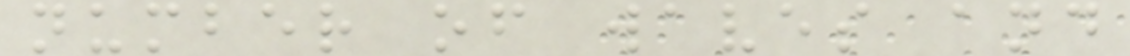number of waves and
